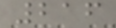216
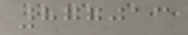877013
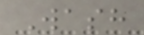Wash
